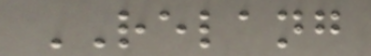RELANG
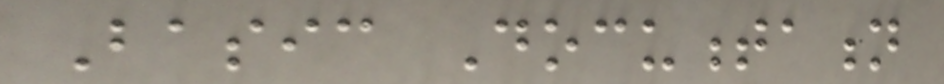Basic Documentation
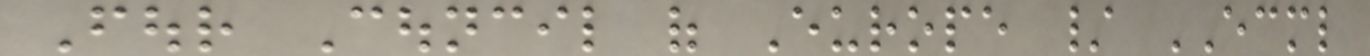Four Council of Europe / ECML
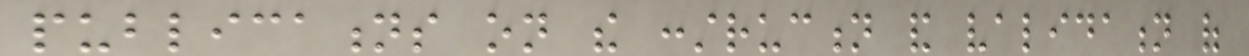publications on the construction and validation of
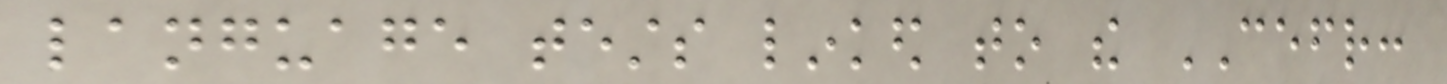language tests linked to the CEFR:
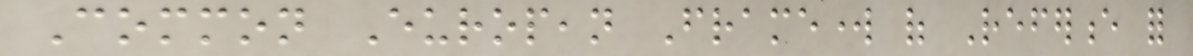Common European Framework of Reference for
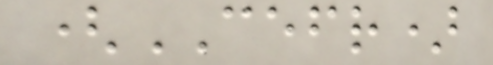(CEFR)
